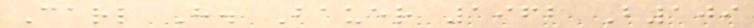Carl H. Bauer 1962 B109
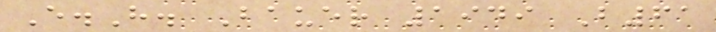E.H. Bauer 1949 B61
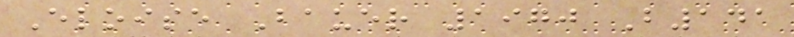Eloise Bauer 1970 B141
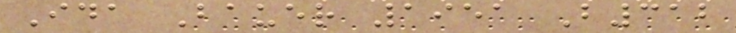Ida Bauer 1951 B312
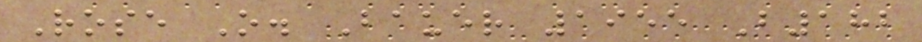Rose O. Bauer 1955 B182
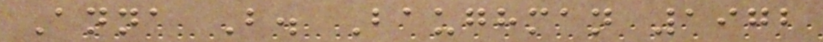Anna B. Baughman 1972
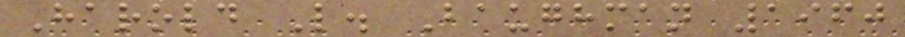Harold L. Baughman 1960
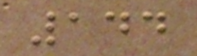144
